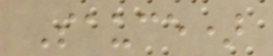Sauce)
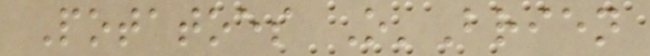Potatoes O'Brien
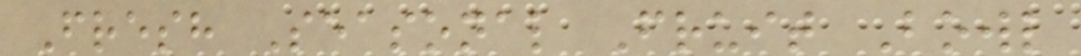Fresh Seasonal Fruit Bowl
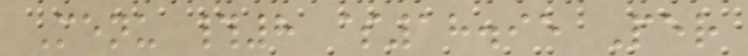Menu #8 $18.95 Per
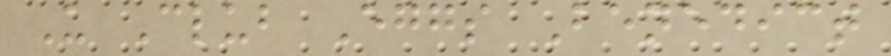U Club Eggs Benedict
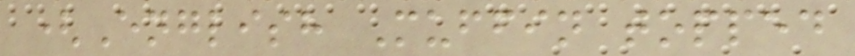(English Muffin topped
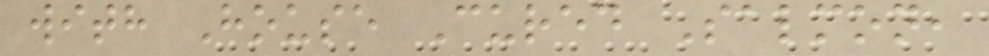with House Cured Salmon,
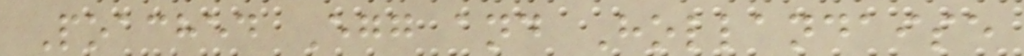Poached Egg and Hollandaise
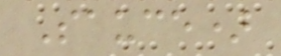Sauce)
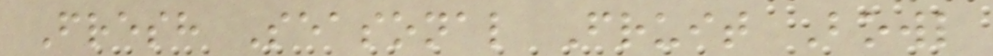Fresh Seasonal Fruit Bowl
